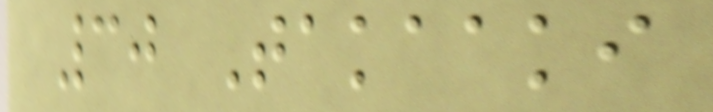30 Takaaki
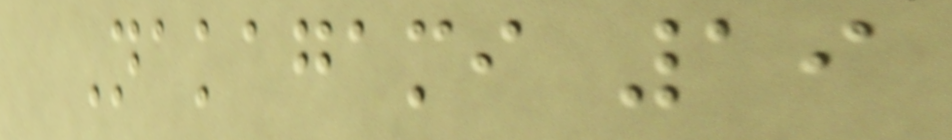Nakagami 19
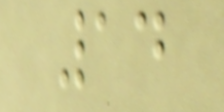14
